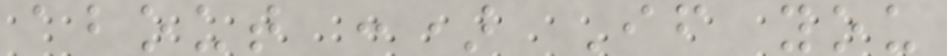about :) If you
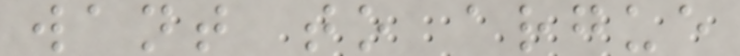want to argue
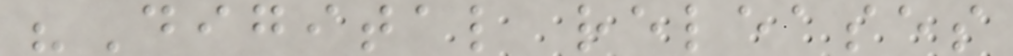"Digital releases
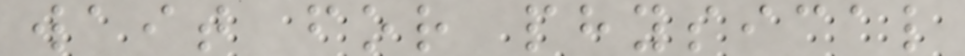wait for physical
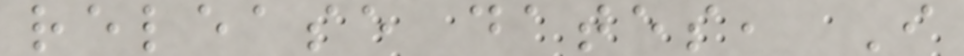release dates, I
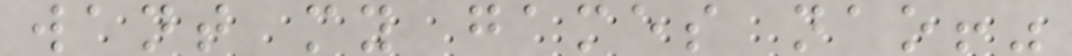want my games nao!"
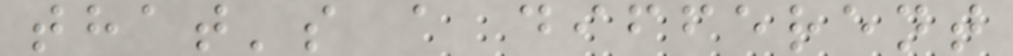that's a different
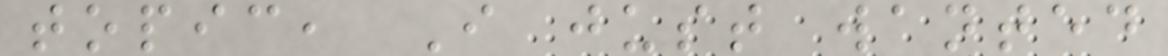topic, I just wanted
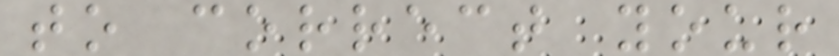to correct your
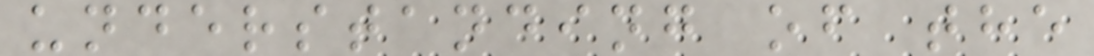understanding of the
